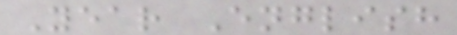Year English
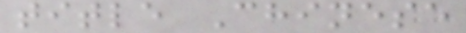title Chinese
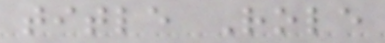title Role
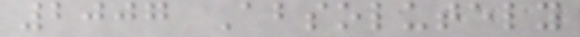2007 Absolutely
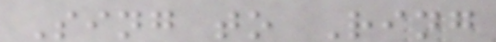Sing to Ring
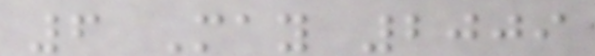6 May 2009
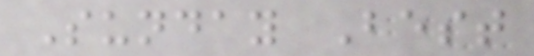Sunday Best
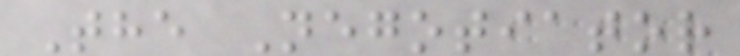The Negotiator
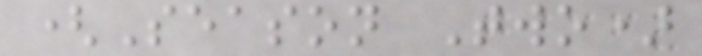(Season Two)
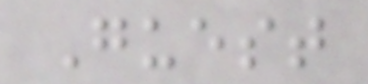Guest
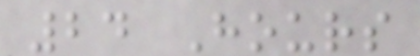24 Hours
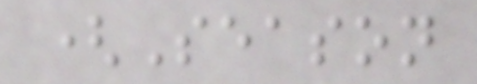(Season
